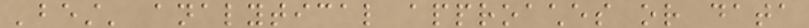'best' analytical approaches or data
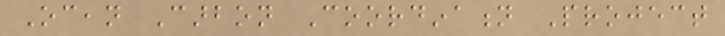Ocean Carbon Coordination Project
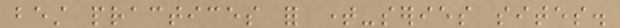best practices for time-series sites.
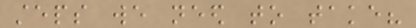steps we need to take?
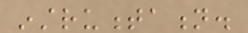instrumentation.
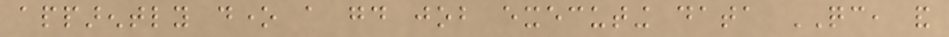apparently done a good job executing data QC, and
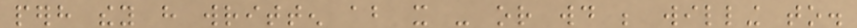perhaps they have written about it - or would be willing to.
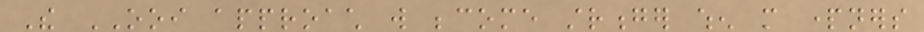The OOI approach will become stronger when more partners
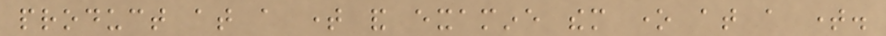product at a time and examine them one at a time.
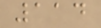114
